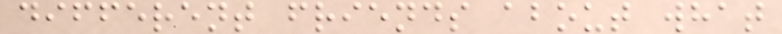different friends about what
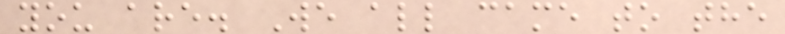you are. We all came to the
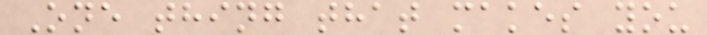One thing that makes you
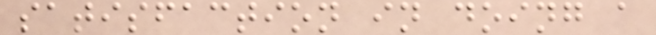satisfaction in doing a
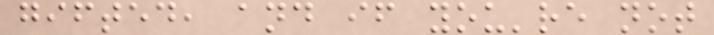gifted, and if you're not
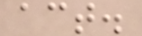act.
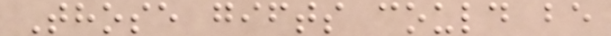Those gifts could be
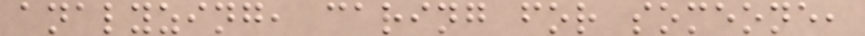analyzing, caring for someone,
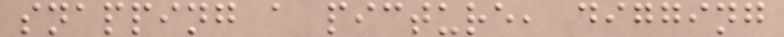snapping a picture, digging
